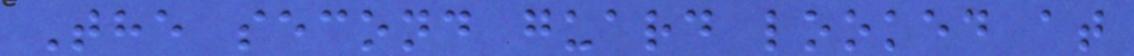The second guard looked at
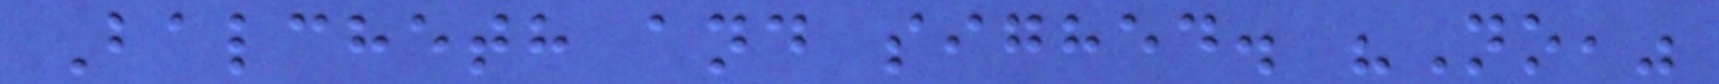Balcheth and sighed. "No,"
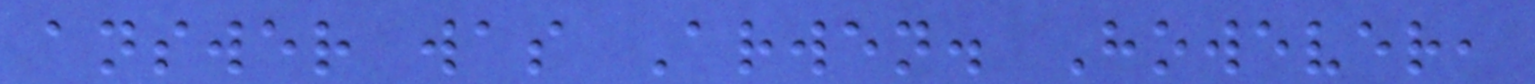answer was Arwen. However,
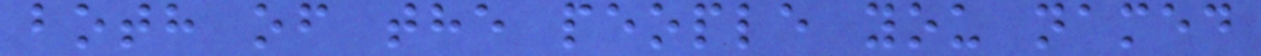both of the people you named
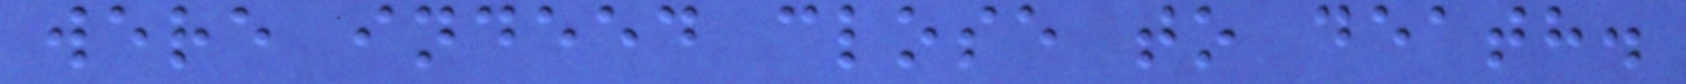were indeed close to death.
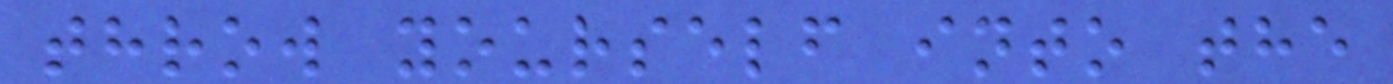throw yourself into the
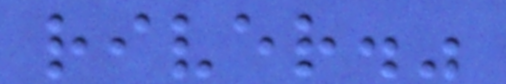river."
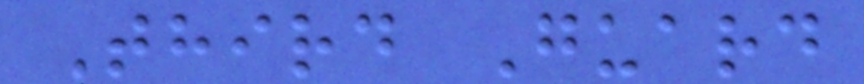Third Guard
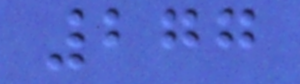277
